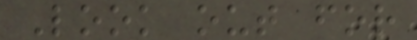Look out for
